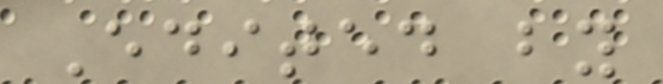Edited by
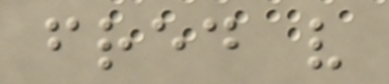fred v
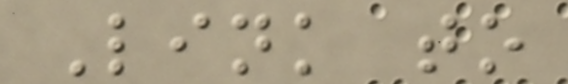Link to
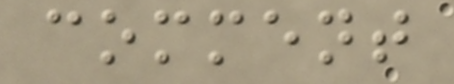comment
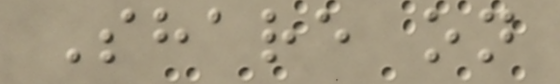Share on
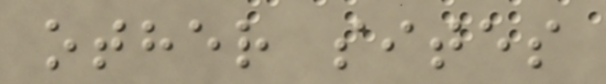other sites
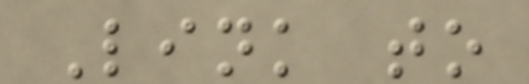Link to
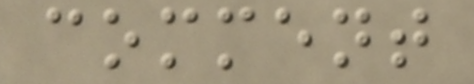comment
